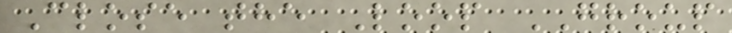Close the Loop GROUP
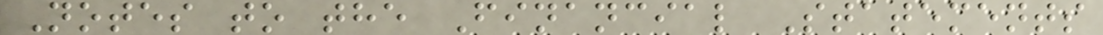Notes to the Financial Statements
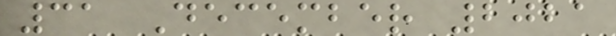31 December 2021
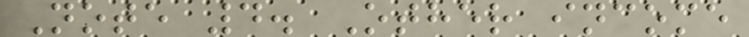Note 4. Other income
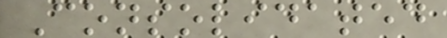Consolidated
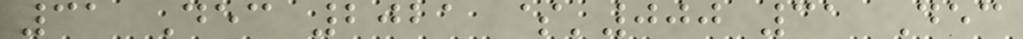31 Dec 2021 $'000 31 Dec
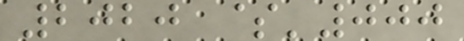2020 $'000
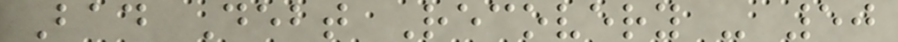Bad Debt Recovery - 50
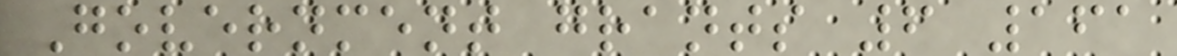Government grants 6 161
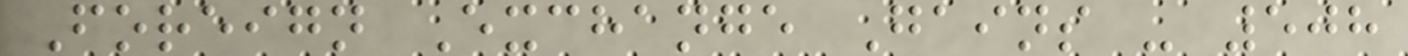Foreign Exchange Gains - 508
